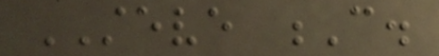STEVE C.
